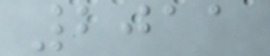2011
